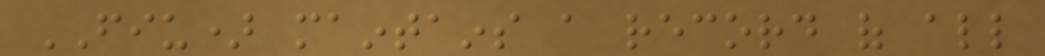FIU) maintains a record of all
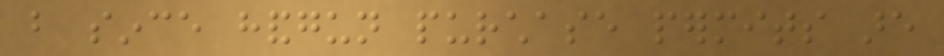but since handgun purchase permits are
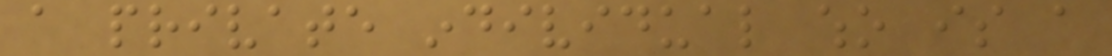a private individual who is a
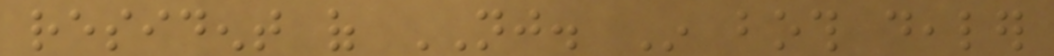resident of NJ. In both dealer
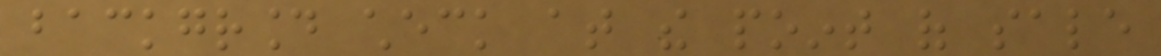background check at the point of sale
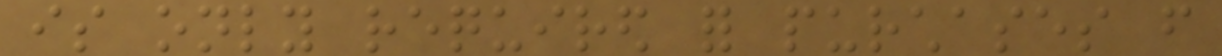is only required for purchases from
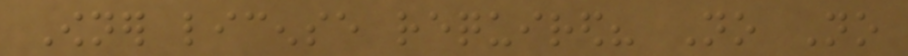Owner license required? No No
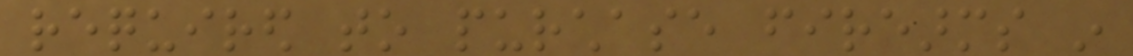required to purchase firearms in
